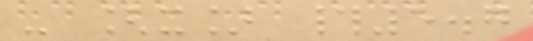- [x] #5.7
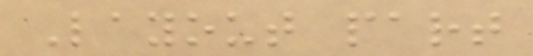Layout part
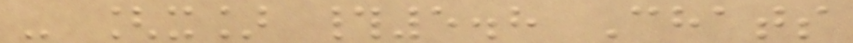- [x] #5.8 Chats
